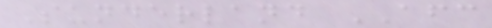Sunderland AFC
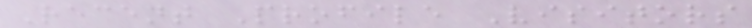Recent Profile Visitors
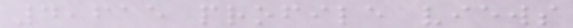4,615 profile views
